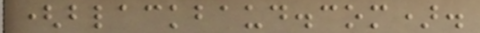(blackbaud.com).
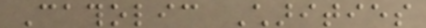Catholic Charities
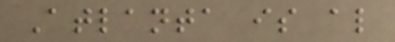Atlanta is also
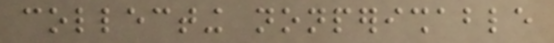collecting nonperishable
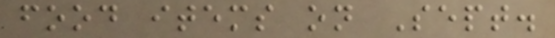food items on Sept.
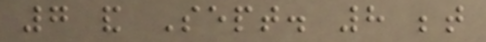7 and Sept. 8 between
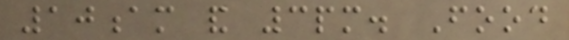10am and 3pm. Food
